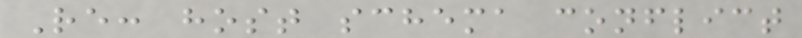Re: host schema conflict
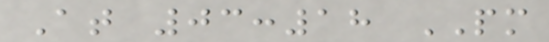At 03:18 PM
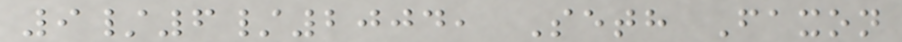9/6/2004, Seth Faxon
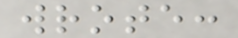wrote:
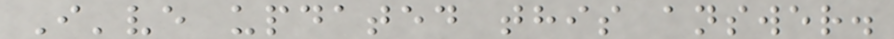I've updated this answer.
